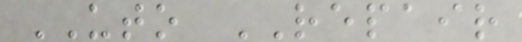UTO REPAIR
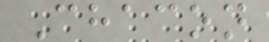Chacon
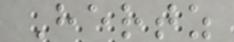Hertz
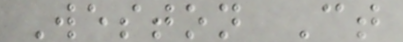Weston Ct
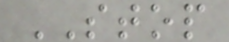STOP
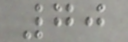70
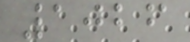1026
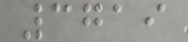3719
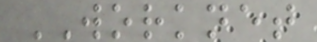WORKNET
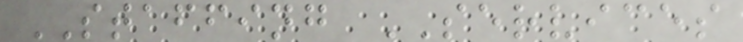STAFFING SERVICES
